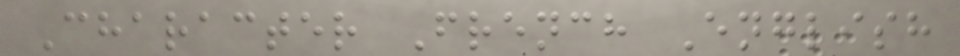Character French English
